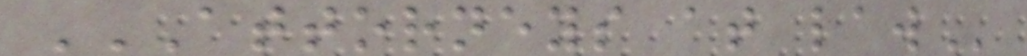ATTORNEYS AT LAW
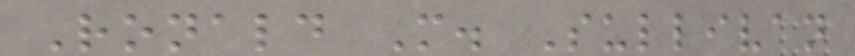Ronald M. Sullivan
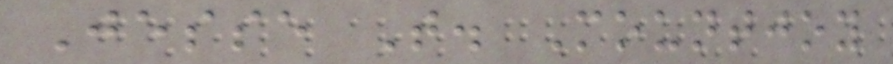Jesse T. Mountjoy
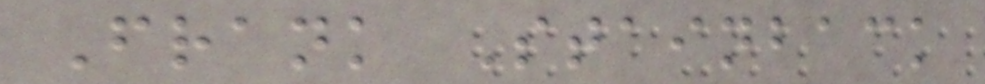Frank Stainback
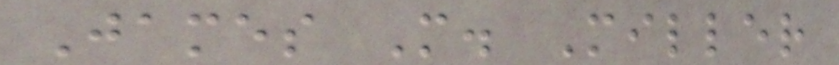James M. Miller
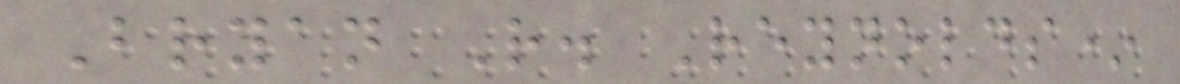Bryan R. Reynolds*
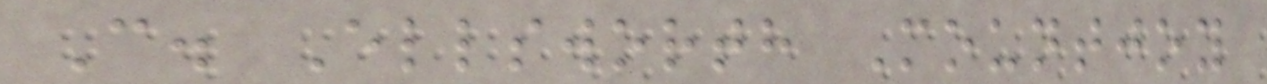C. Ellsworth Mountjoy
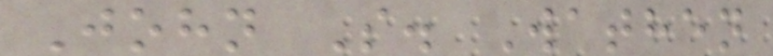John S. Wathen
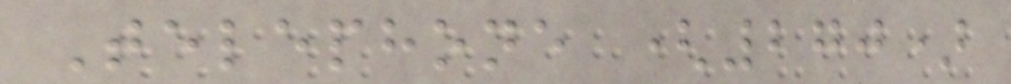Telephone (270)
